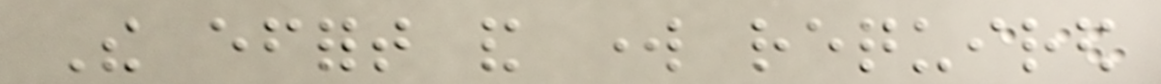The effort and work required
